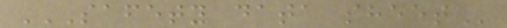SAFETY DATA SHEET
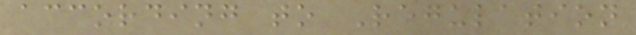according to Regulation
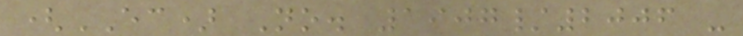(EC) No. 1907/2006 -
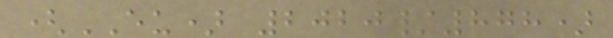(EU) 2020/878)
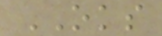OKS
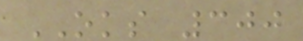OKS 300
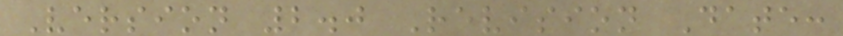Version 2.0 Revision Date:
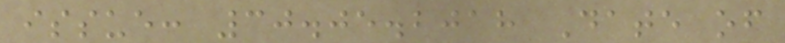issue: 30.05.2018 Date of
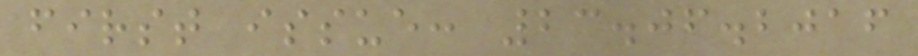first issue: 23.06.2016
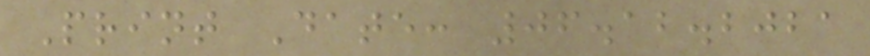Print Date: 06.12.2021
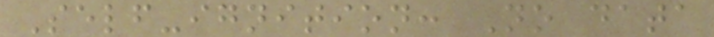Self-ignition: No data
